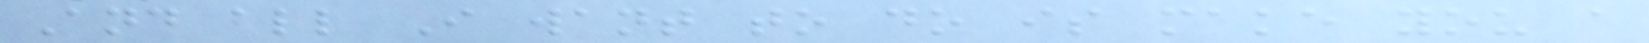And all I want to do is make you a
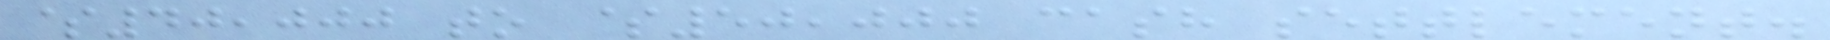$40,000 to $50,000 cash settlement.
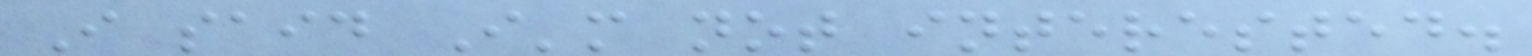I said I'm not interested.
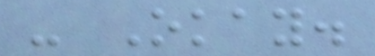- Okay.
